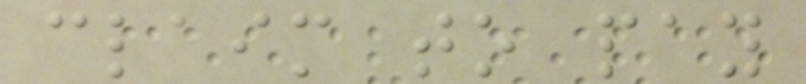claim to pay
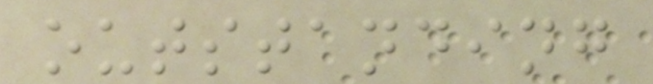outstanding
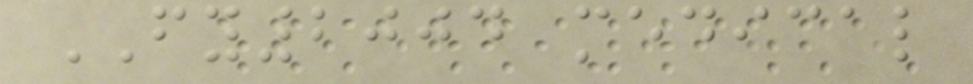FY2004 medical
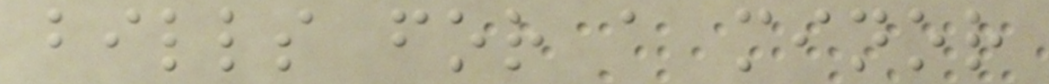bills for a minor
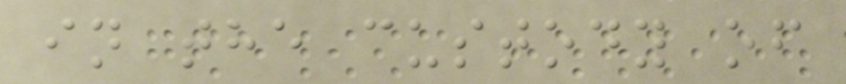in the custody of
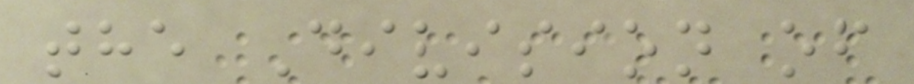the Division of
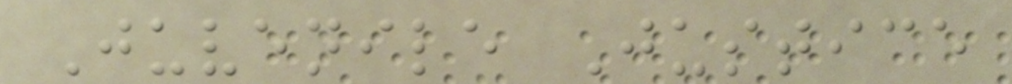Juvenile Justice
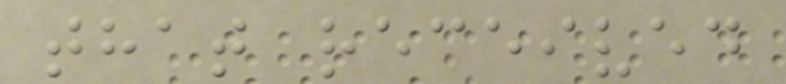that received
